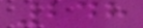248
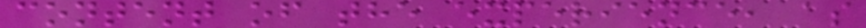content of the experience, as
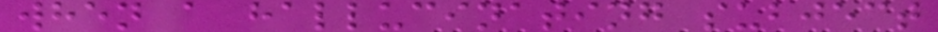when a hallucinating subject
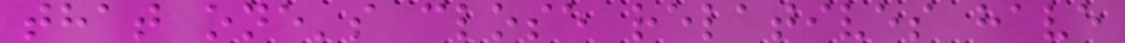that one's close relatives have
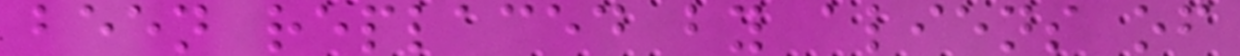been replaced by aliens of
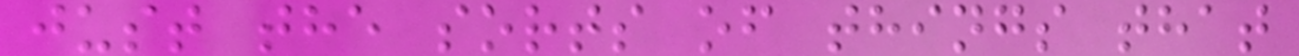just the sorts of things that
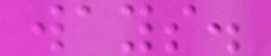ways.
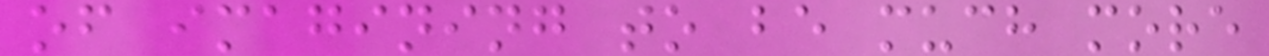of imagining to be much more
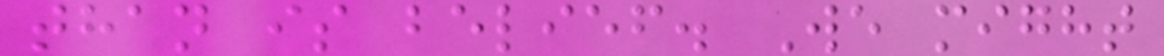than is belief. We might
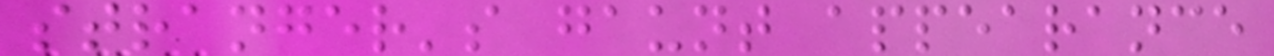stranger's gaunt appearance
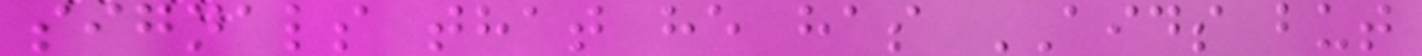signals that he has AIDS but
